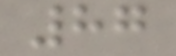87
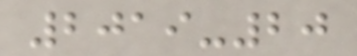2019-20
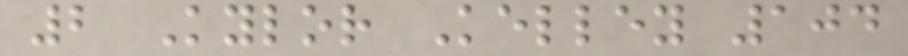2 Kylor Kelley 104
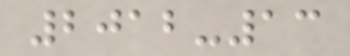2012-13
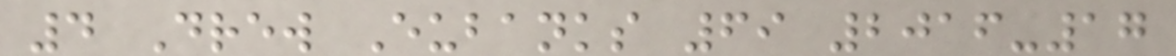4 Drew Eubanks 69 2016-17
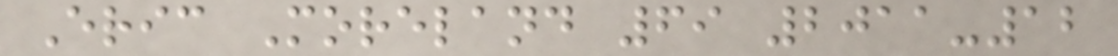Eric Moreland 69 2011-12
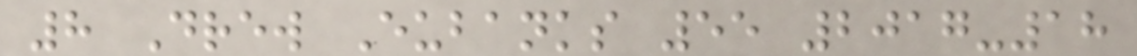8 Drew Eubanks 55 2017-18
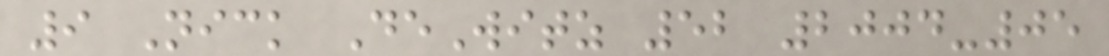9 Nick DeWitz 52 2004-05
